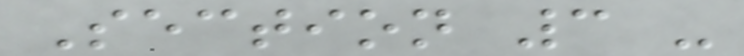Section 3 -
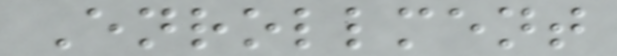Enrollment
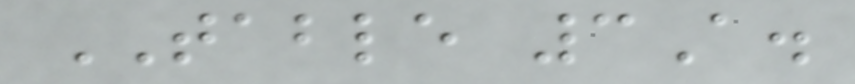TABLE 3A.
